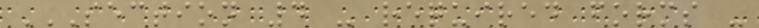SECTION 4 - REQUIRED FORMS -
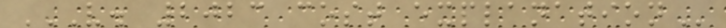V. 2023 COST EXPLANATION
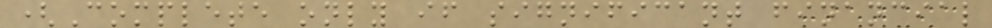(Complete only if significant financial
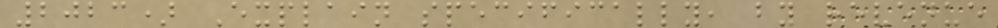2023) Explain specifically, by revenue
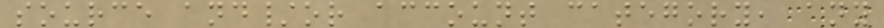source and/or account category, any
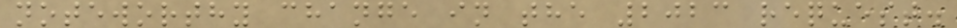noteworthy change in the 2023 request.
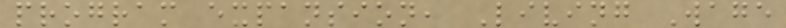program expansion, Living Wage
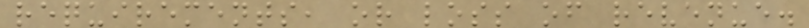requirements, or loss of revenue.
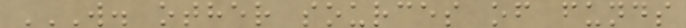W. OTHER SOURCES OF FUNDS
